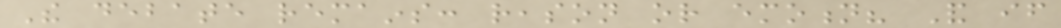The debate remains: reason or emotion? And if
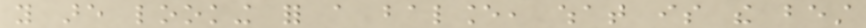you are looking for a balance, what is the best
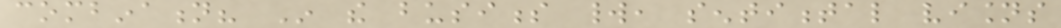combination? In the business world, sentimental visions
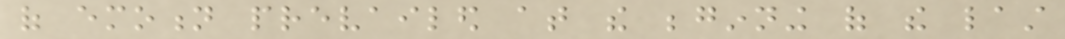of emotion prevailed at the beginning of the last
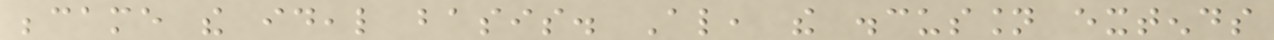became the ideal basis. Also, the discussion extends
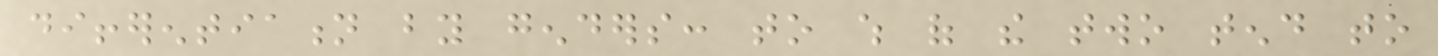differentiation by genders: to which of the two tend to
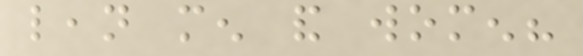lean men and women?
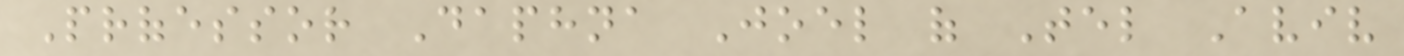Professor Daphna Joel of Tel Aviv
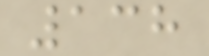138
